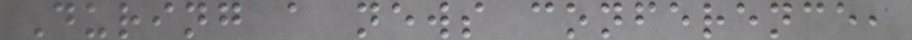During a news conference,
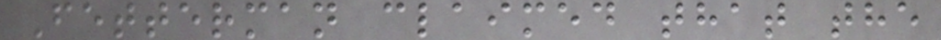Fetterman claimed that the
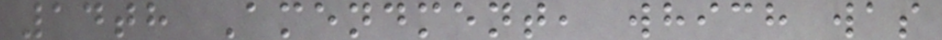14th Amendment, which was
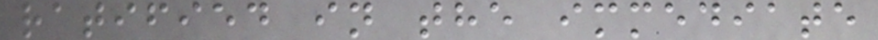ratified in the immediate
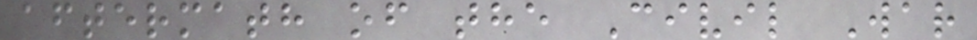aftermath of the Civil War
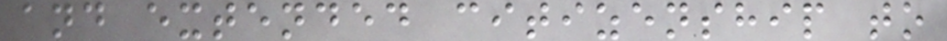and extended citizenship to
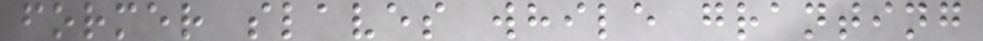former slaves while granting
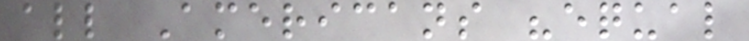all Americans "equal
